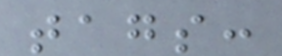tags:
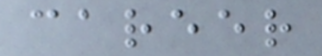career
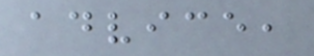advice,
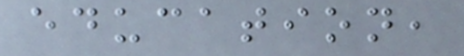education,
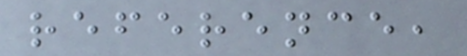reference,
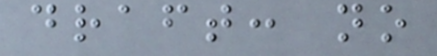draft: no
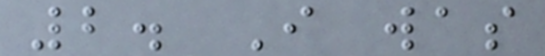2. I was
